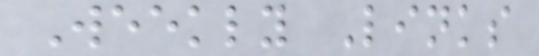Weekly Links
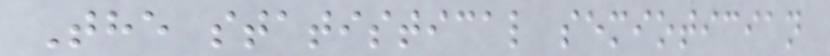The statistical semiotician
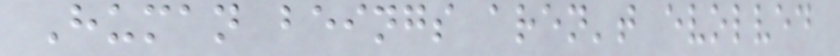Human beings aren't evolved
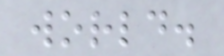world.
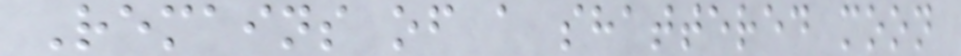Remains of a shattered moon
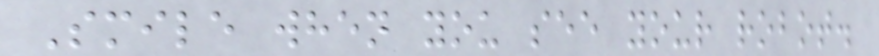Smile when you see your robot.
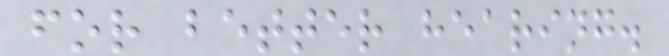for better hearing.
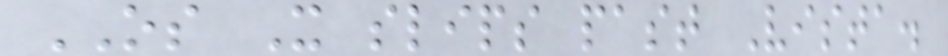OS X slips past Vista.
